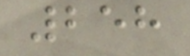258
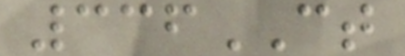336CT
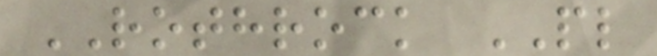ROTHROCK PL
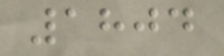1804
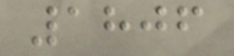1806
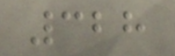328
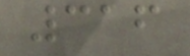316
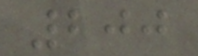200
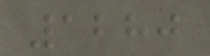1280
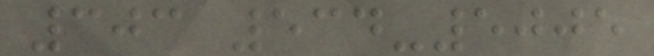303 534-5005
